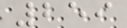259
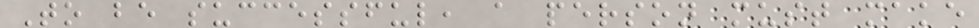To be successful, a person must make
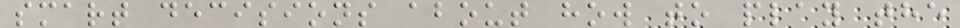smart decisions about how to play the
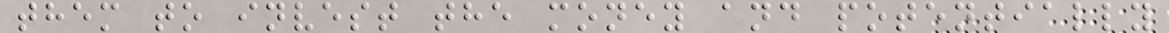them to invest the money and potentially
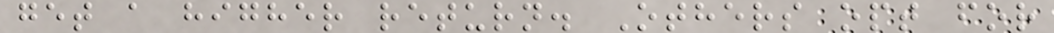get a higher return. Others opt for
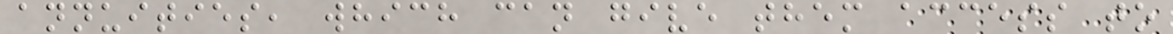annuities, which can give them access to
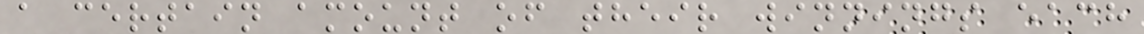a certain amount of their winnings each
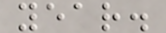year.
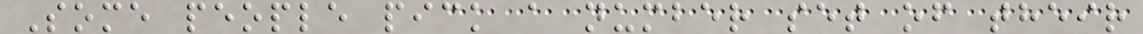Some people pick a number set of their
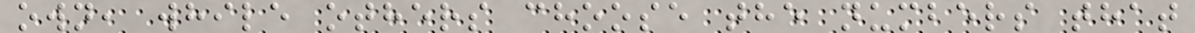own, while others choose the numbers that
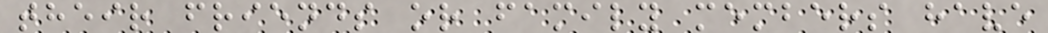their friends or family members have
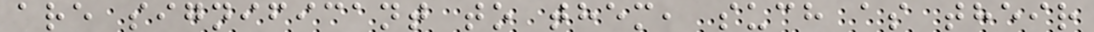are significant to them, such as their
